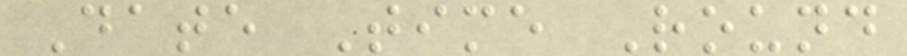Date Time Round
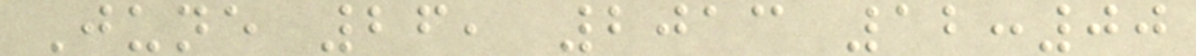June 26, 2013 12:00
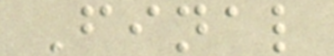Final
